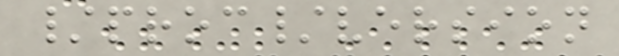/proc/version
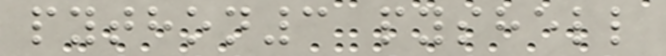python3 pyshell
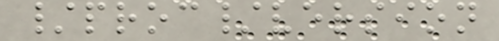/proc/version
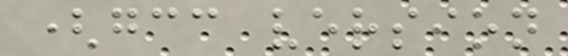(gcc version
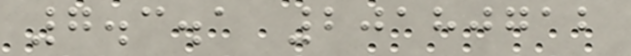7.3.1 20180712
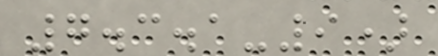7.3.1-9)
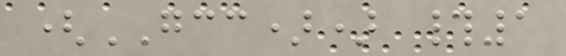(GCC)) #1
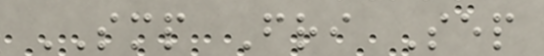SMP Fri Sep
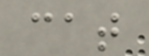cat
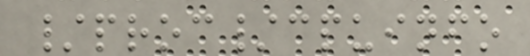/proc/cpuinfo
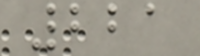221
